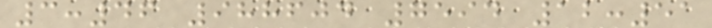3:46 988604 7594 12:51
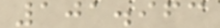101.963
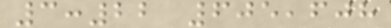3:22 605,608
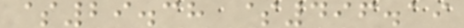$29.38 $496.19
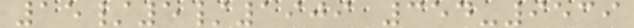15/5/1909 354-9539
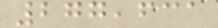277,631
